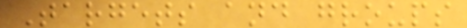Targets and groups
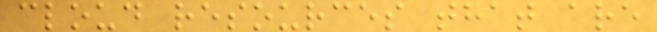cloud resources that are
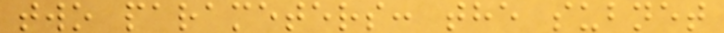two parameters: the subnet
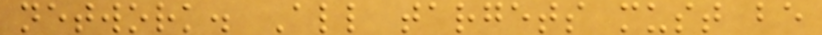network. All targets must be
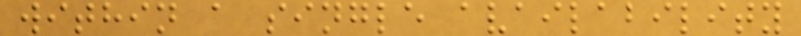within a single availability
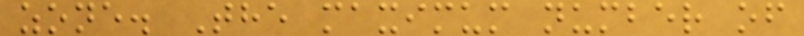zone. The maximum number of
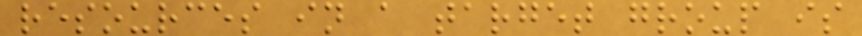resources in a target group is
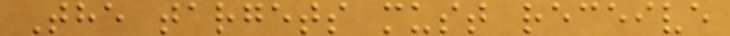The targets must receive
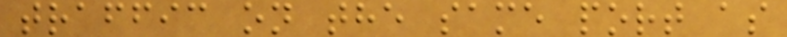traffic on the same port as
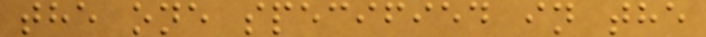the one specified in the
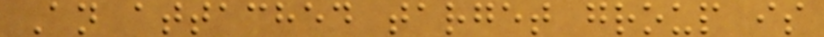An attached target group is
